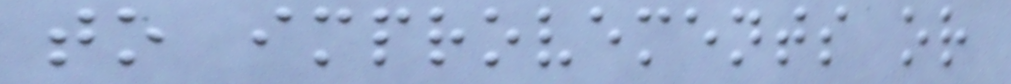to improvements or
